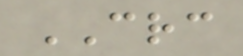CRC
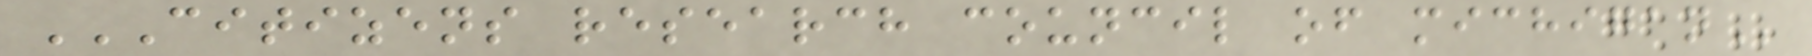CITIZENS RESEARCH COUNCIL OF MICHIGAN
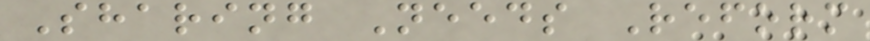Sharing Needs Reform
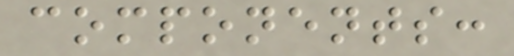components:
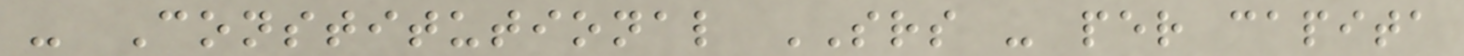- Constitutional SRS - per capita
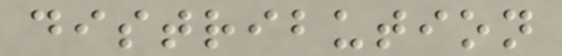distribution
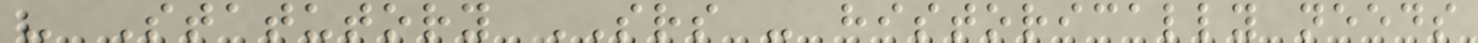- Statutory SRS - historically needs
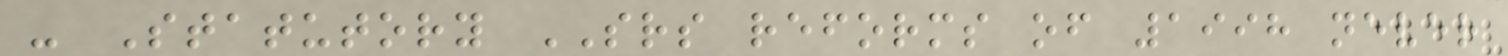- Statutory SRS reforms of 1998 never
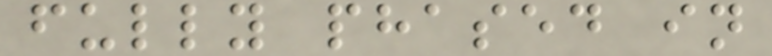fully phased in
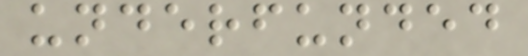underfunded
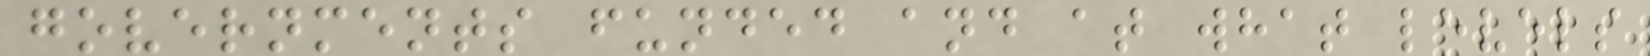governments funded and at what levels
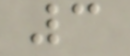3
